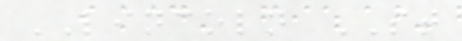LINCOLN ST
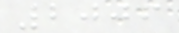2006
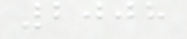2008
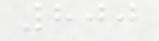800
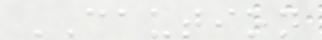CAUTION
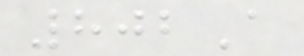802A
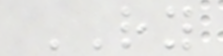RY
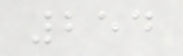254
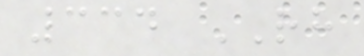334 RH
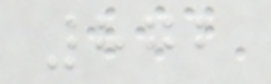872
